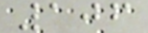106
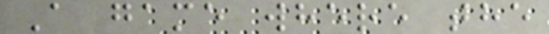A game where the
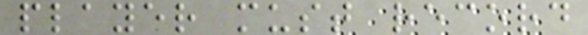player must record
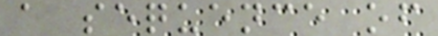a sequence of
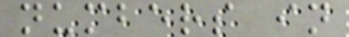numbers in
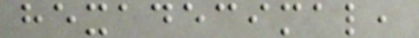hexadecimal,
